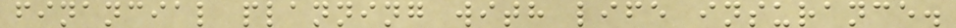financial planning with life insurance.
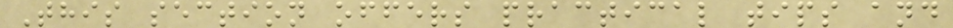This section offers practical tips and
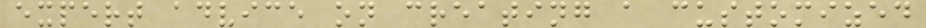expert advice on creating a customized
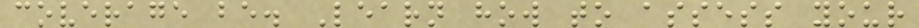coverage be. Learn how to assess your
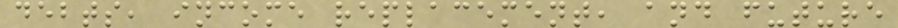debts, income replacement, and future
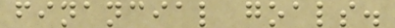financial goals.
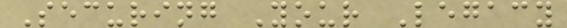Securing Your Legacy
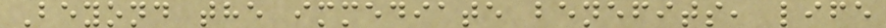Beyond the immediate benefits, life
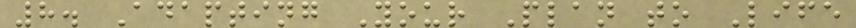8. Adapting Your Plan to Life
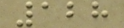128
